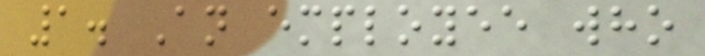1. An employee who
